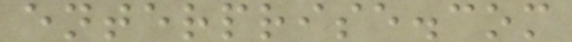enterprise.com
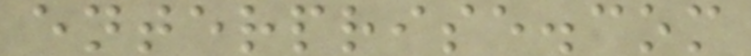enterprise.com
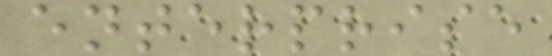enterprise
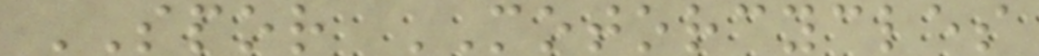SPOR MOTORCYCLES
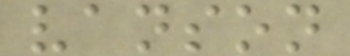vanson
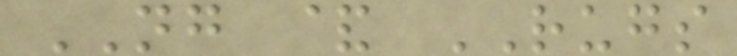NG & RUGS
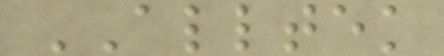ALLTEK
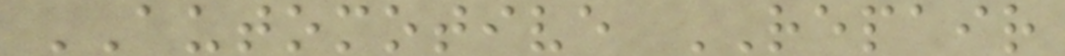AUTOMOTIVE REPAIR
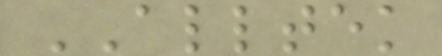ALLTEK
